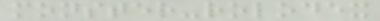monster-rolodex
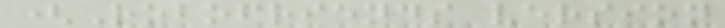(Robofriends version
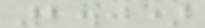2.0)
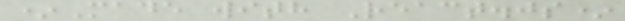*Made with React.js*
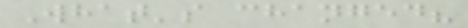What's changed?
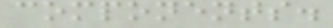components.
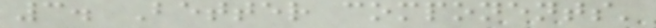3. Better components'
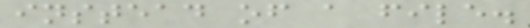instead of a file.
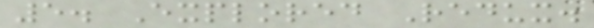5. Explored Redux.
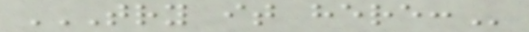TRY IT HERE:
